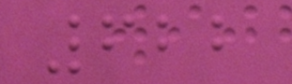622
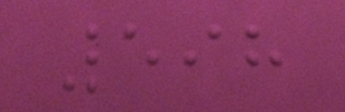598
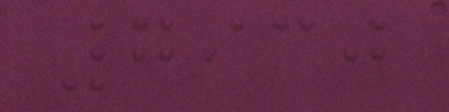7930
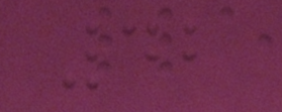42
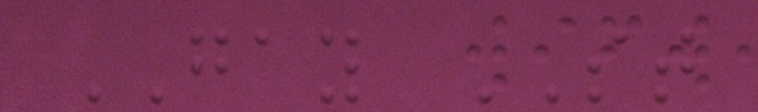GAY ST
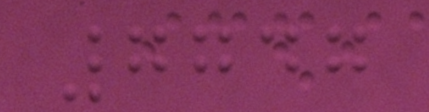7747
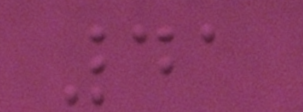41
